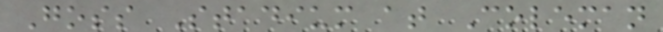Goss Stadium at Coleman
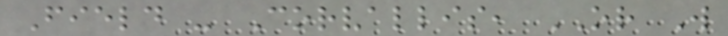Field - Corvallis, OR W
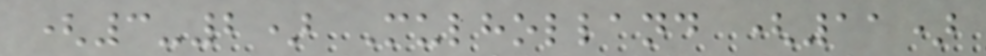(3-2) Mulholland (11)
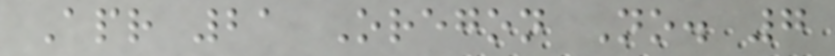Apr 21 Oregon No. 7
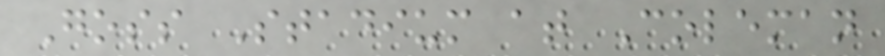Goss Stadium at Coleman
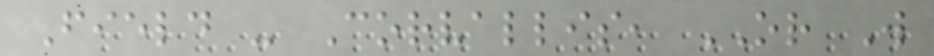Field - Corvallis, OR W
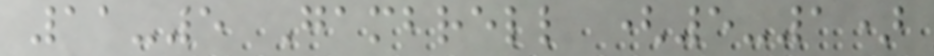11-5 Gambrell (5-1)
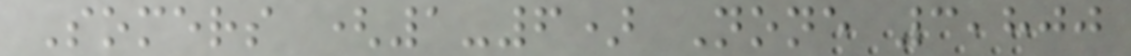Somers (1-6) None 3,800
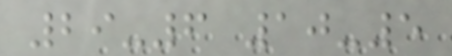29-6 10-5
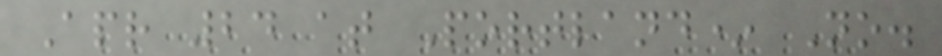Apr 24 at Portland* No.
